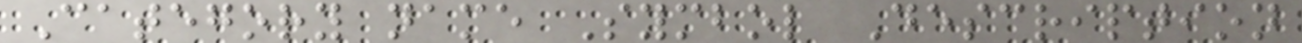Category name Symbol Description
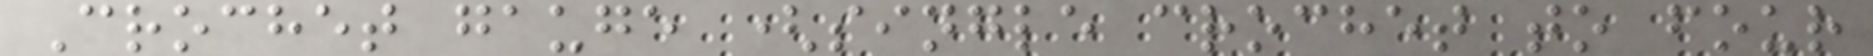Crochet gauge (single crochet to four
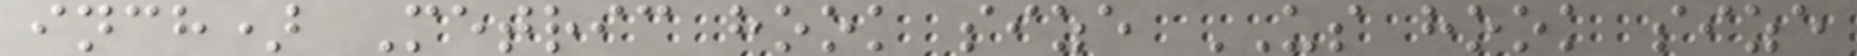inch) Metric hook size US hook size
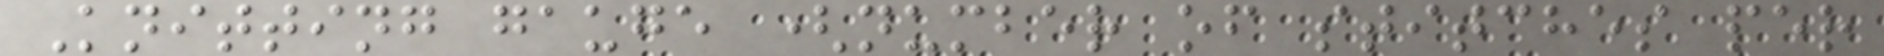Knitting gauge (number of stitches per
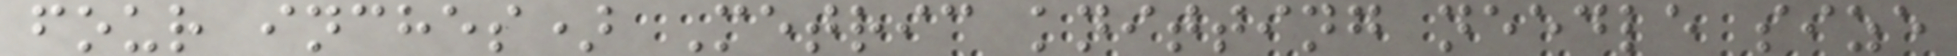four inches) Metric knitting needle size
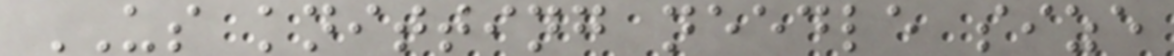US knitting needle size
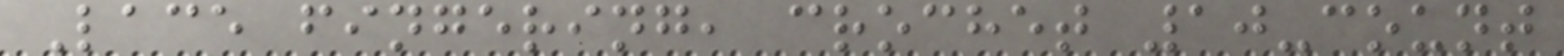Lace fingering, crochet 10-count
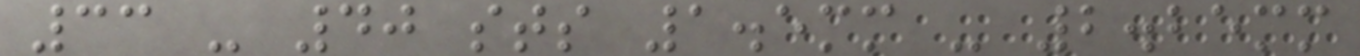33 - 40 sts 1.5mm - 2.25mm
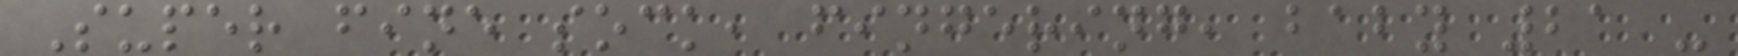Super fine sock, fingering, baby 21 -
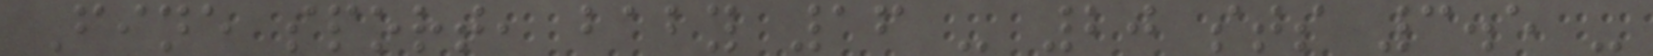Fine sport, baby 16 - 20 sts 3.5 -
